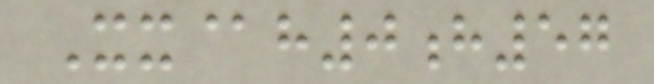Xx@h0h57
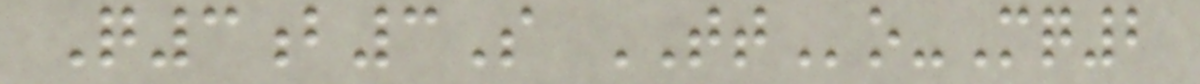Q3b3S TTo-Mq2
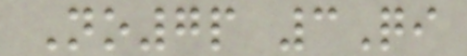No7p 3Qi
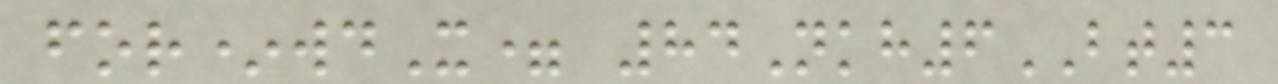for*wdX= 84Nkh6BT3
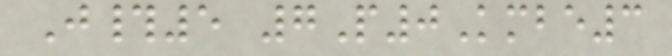J#5 7P0Kmbe3
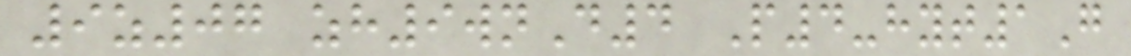9z07 zh9wnD4 P4-hyt1G
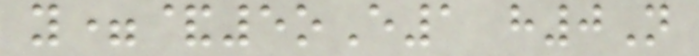y=&5oE1 h0N
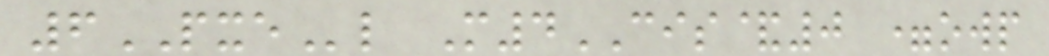6PXEl M4CIS&0 =owp
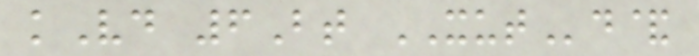kVd 6Bt XUTd&
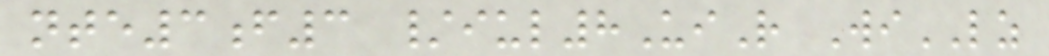nte3f3 /iul8UiR WiLZ
